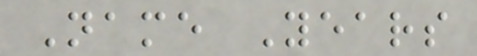Name Years
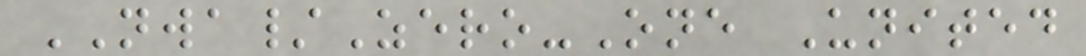NWA/Zero-One United
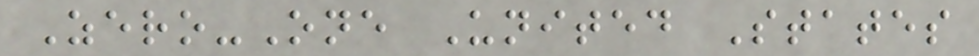Zero-One United States
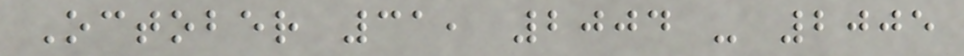October 31, 2004 - 2005
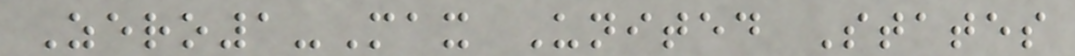Zero1-Max United States
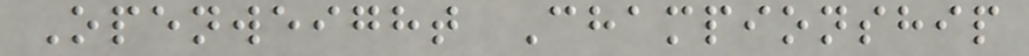Openweight Championship
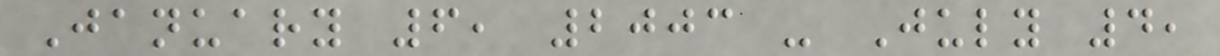January 6, 2003 - July 4,
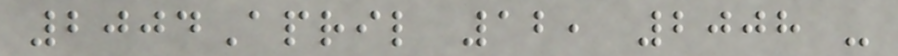2004April 12, 2008 -
